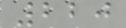220
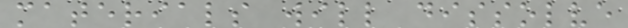materials will dissolve
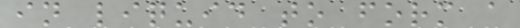in liquid to form a
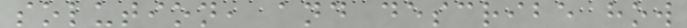solution, and describe how
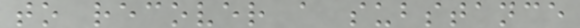to recover a substance
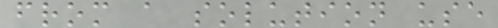from a solution use
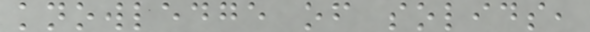knowledge of solids,
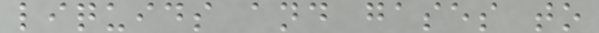liquids and gases to
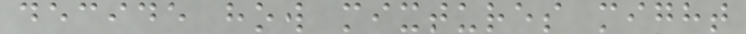decide how mixtures might
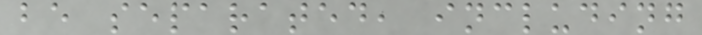be separated, including
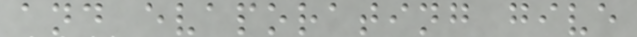and evaporating give
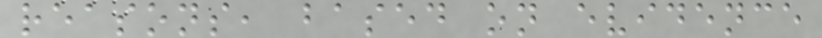reasons, based on evidence
